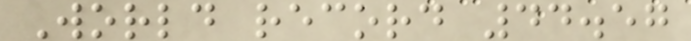World record 44.57
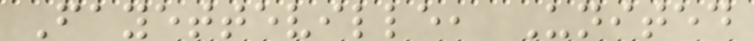Fayetteville, United
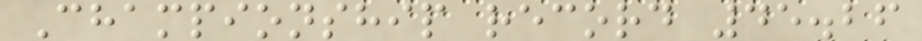Championship record 45.26
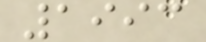1993
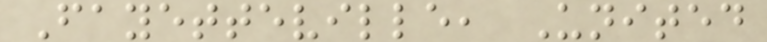Fayetteville, United
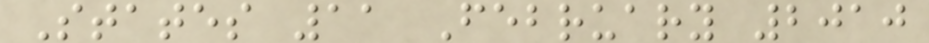States 11 February 2010
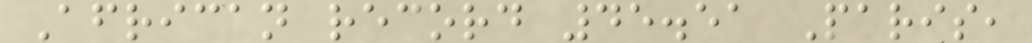African record 45.51 Paris,
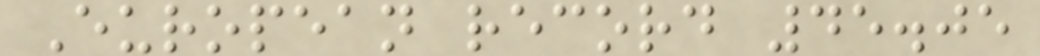European record 45.05
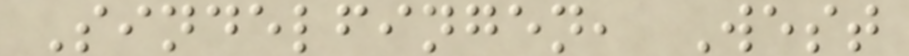Sindelfingen, West
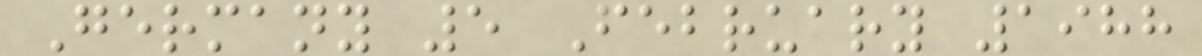Germany 5 February 1988
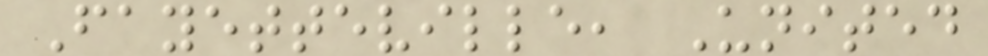Fayetteville, United
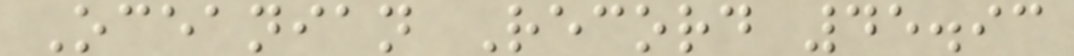Oceanian Record 45.93
